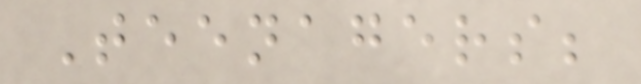Teenagers;
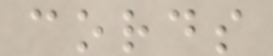cords
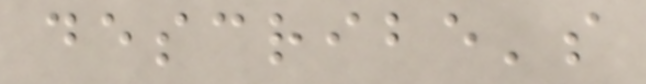describe's
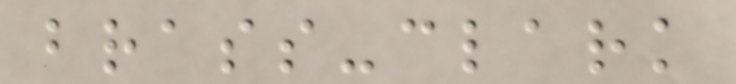brass-clark
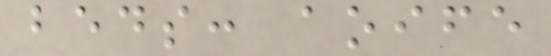beds: aoife
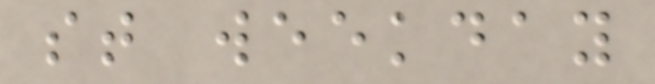st weekday
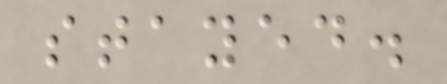stayed.
